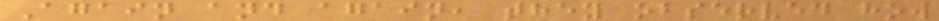Again and again, they observed how
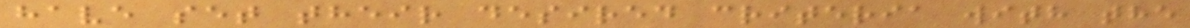have set their desired criteria with the
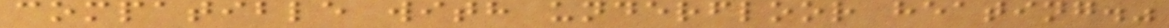compatible with underfloor heating."
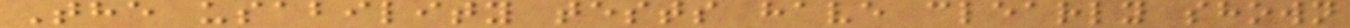The usability tests have clearly shown
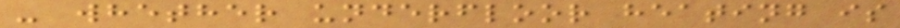- whether underfloor heating is
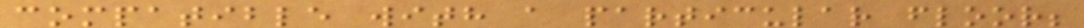compatible with a particular floor;
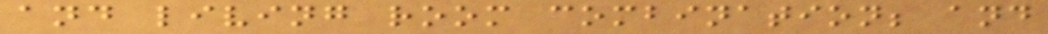and living room combination; and
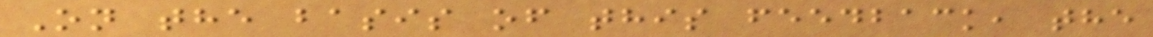On the basis of this feedback, the
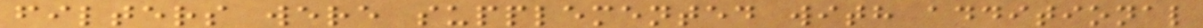filters were supplemented with additional
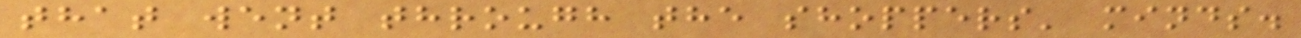that went through the shoppers' minds.
